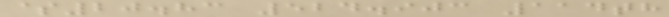$20.83 524.903 114th
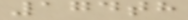174th
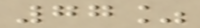77%
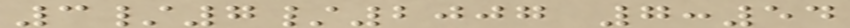3/7/2007 7:54
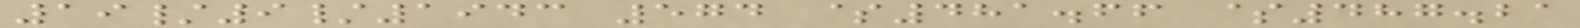19/9/1943 574 $481.66 $487.21
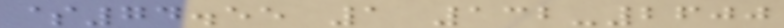$74.55 1 132-2600
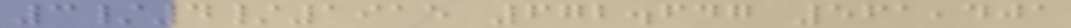3/4/1915 672.647 561,401
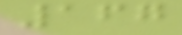167
